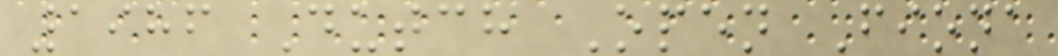1986 Dutch Open Fiona
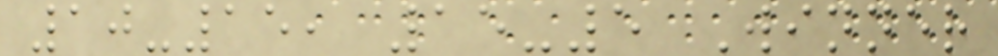10-15, 15-5 Winner
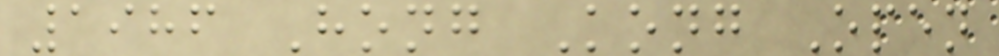1986 Hong Kong Open
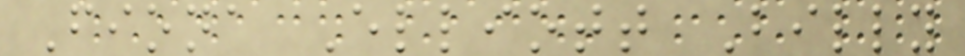Fiona Elliott Billy
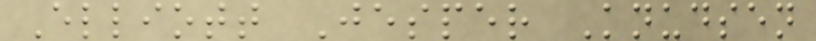Elliott Jesper Knudsen
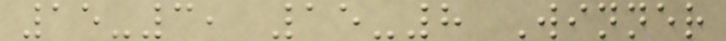15-3, 15-8 Winner
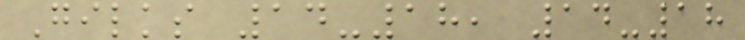Gilks 14-18, 14-18
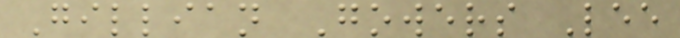Gillian Gowers Lee
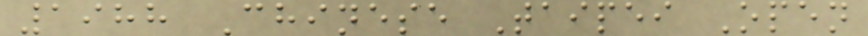1988 Chinese Taipei Open
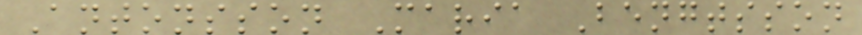Antonsson Maria Bengtsson
